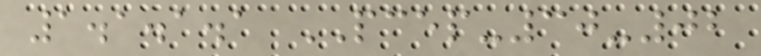1.1.1.1 PCEP-30-02
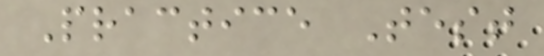Practice Test
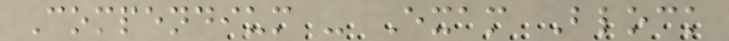Compendium - Exam Block
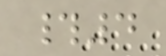#4
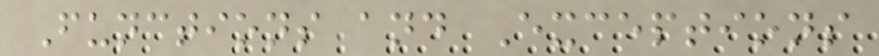Functions and Exceptions
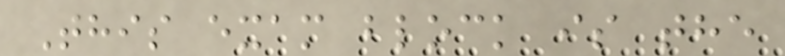This exam block is the
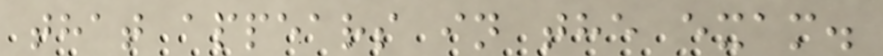that appears in the exam.
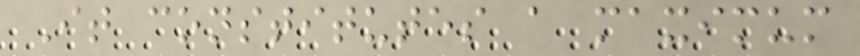It constitutes a maximum
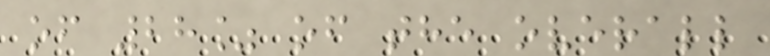of 28% of the overall
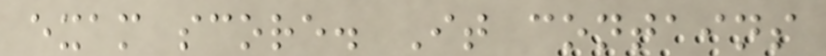exam score. It contains
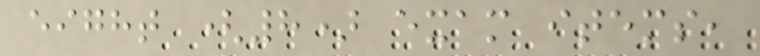eight (8) exam items,
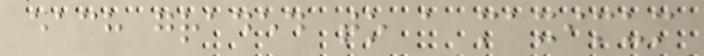each graded to a maximum
